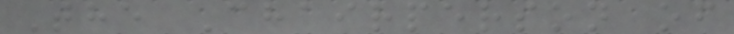The Chairperson of
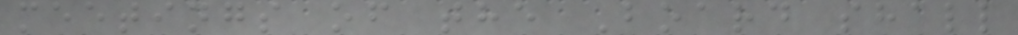meetings of the Board shall
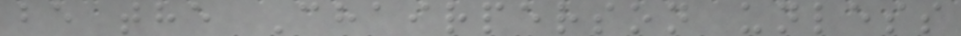be the Chairperson unless
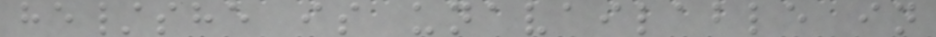he/she is unavailable in
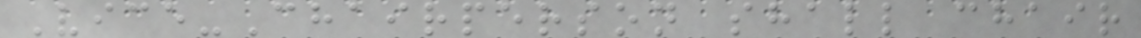Vice-Chairperson shall chair
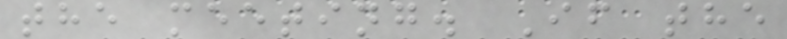the meeting. If the
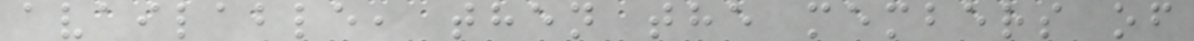available, then the members of
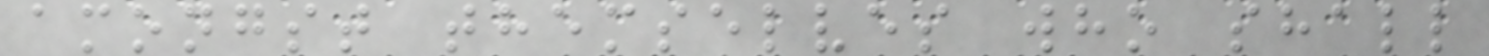amongst themselves who shall
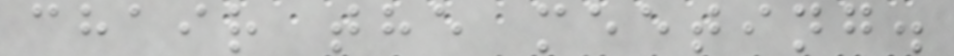chair the meeting.
